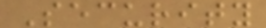Security
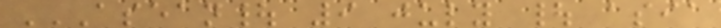ASEAN| 9 JULY | ASIA
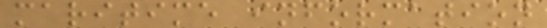maritime information
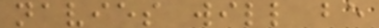navies will be
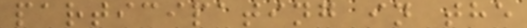participating in the
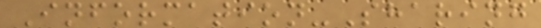Information-Sharing
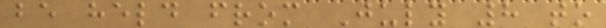be held from July 8 to
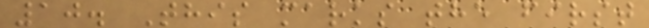10. This marks the first
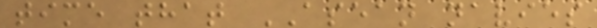time that ASEAN navies
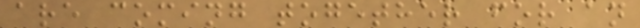are coming together for an
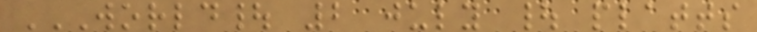WORLD| 2 JULY | PLATTS
